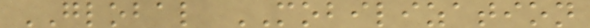GLOBAL MOBILIZATION
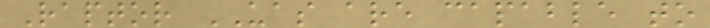Raptor UAS are capable to
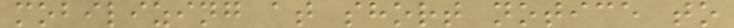mobilizing at short notice to
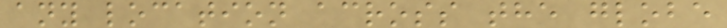any location across the globe
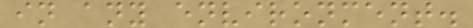in any environment.
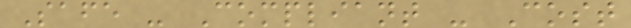Safe - Compliant - Cost
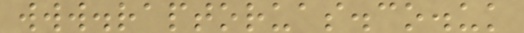www.raptoruas.co.uk
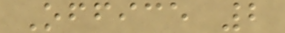Office 2
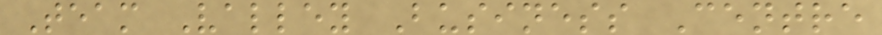Team Valley Business Centre
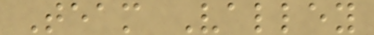Team Valley
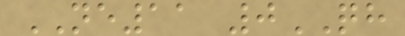NE11 0QH
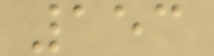153
